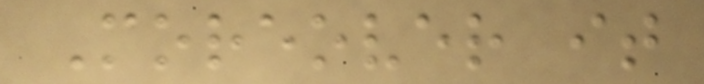Moreover it
